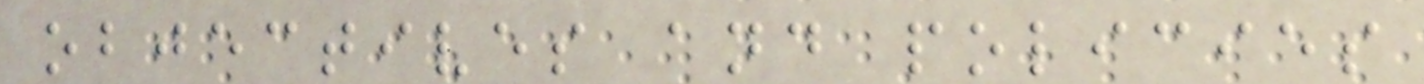objectives and policies
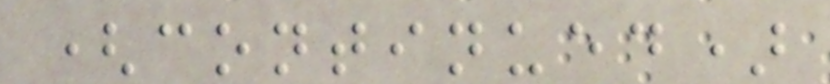(continued)
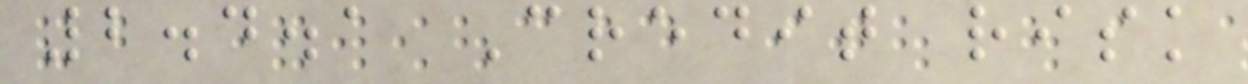2.4.1 Credit risk
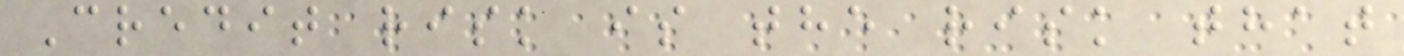Credit risk is the risk that
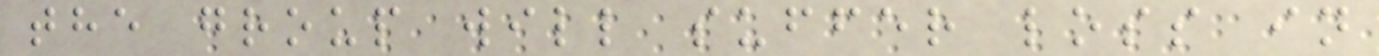the group will suffer loss in
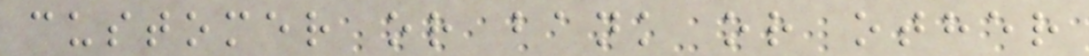customer or bank or other
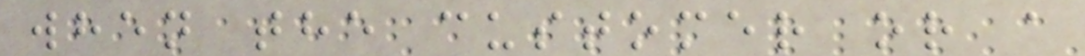when the customer or a
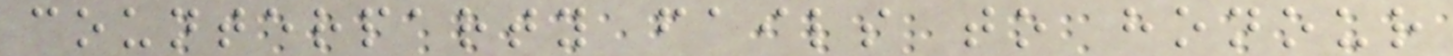counterparty fails to honour
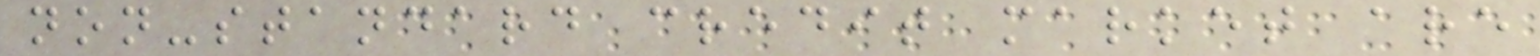non-standard credit market are
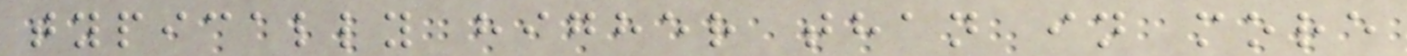typically higher than in more
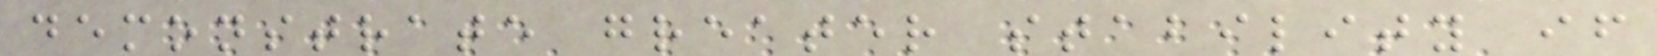demonstrate greater stability if
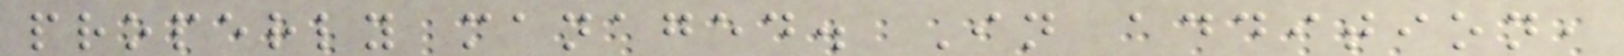properly managed. In addition,
